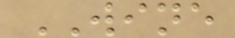WINE
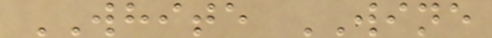WHITE WINE
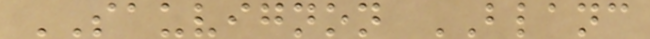SAUVIGNON BLANC
